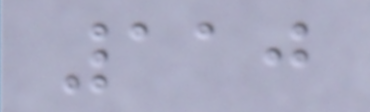110
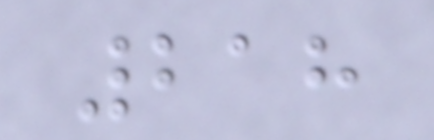218
